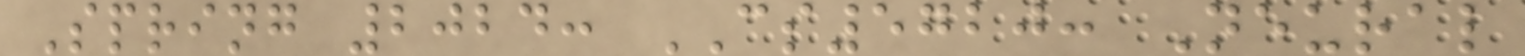Spring 2024: CS5720: Neural
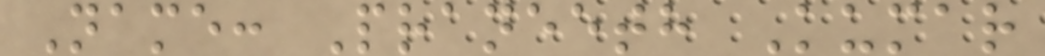Name: Praneeth Kumar
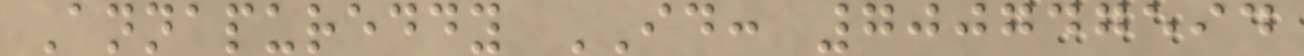Annapureddy ID: 700747594
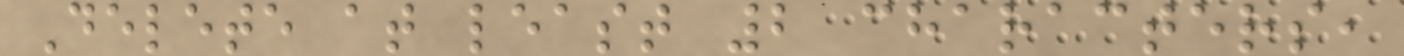Delete at least 2 characters,
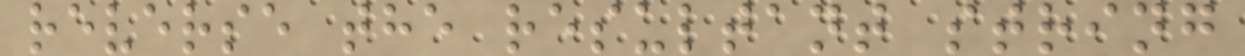reverse the resultant string
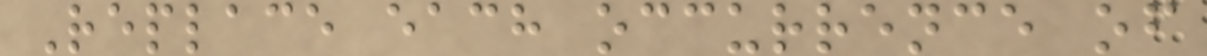Replace each occurrence of
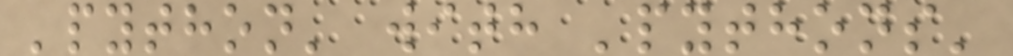'python' with 'pythons'
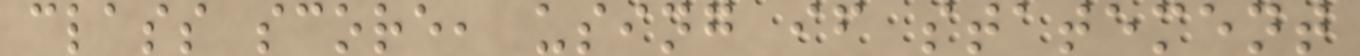class score, using if statement
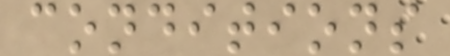conditions
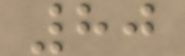80
